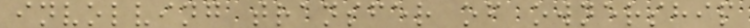involving transfer of ownership
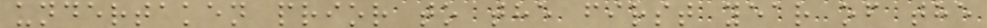undertaken prior to the first year of the
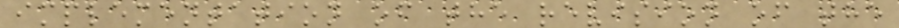implementation of the revision of the
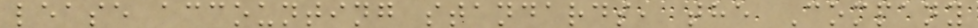lease accounting standards, the Company
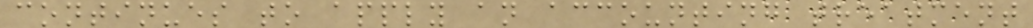continues to apply an accounting treatment
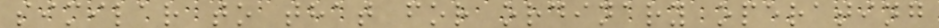similar to that for ordinary operating
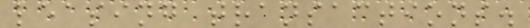leasing transactions.
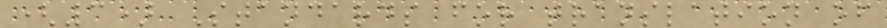(3) Standards for translation of
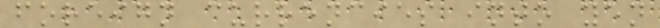foreign currencies into yen
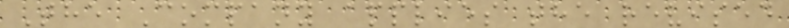The Company applies the revised
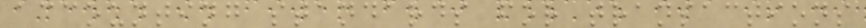accounting standards for transactions
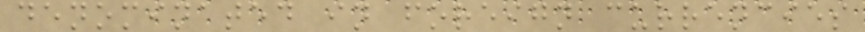denominated in foreign currencies
